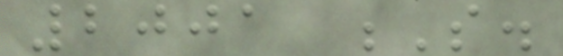2001 S.
